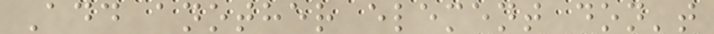Add another element don't
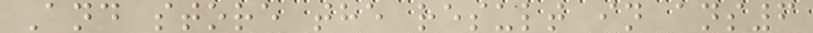And store the result in ans6
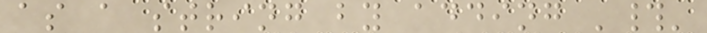as a string by adding '#'
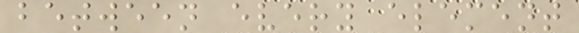between every element
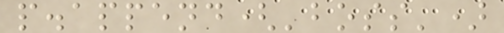p.append('boss')
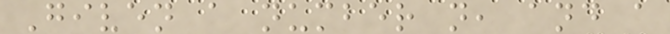Given a number n, and a
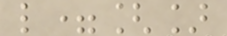l=[]
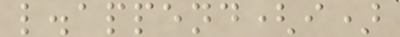l.append(i)
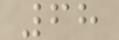68
